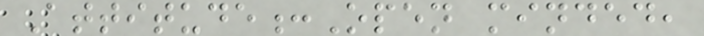Attitude:Open minded,
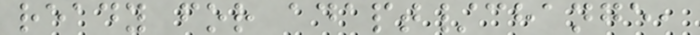ready for adapt/change,
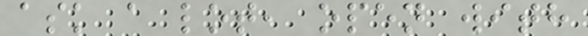ask a lot, open with
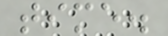time.
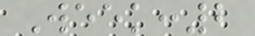Week:2
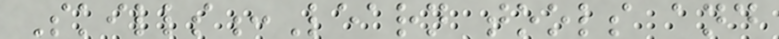Skills:Learn tools and
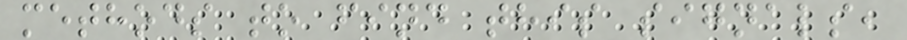methods to find this signals,
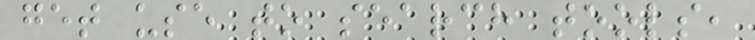get use to search tools,
